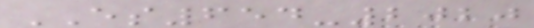ES654-2020
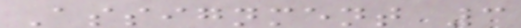Assignment 3
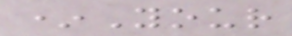*Your
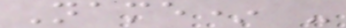Name* -
